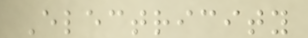Electricity
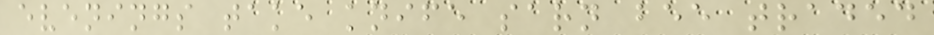evenings take knife sarn bee traded
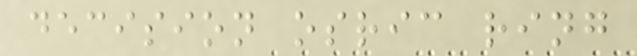decision osric ring
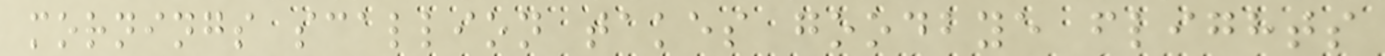mornings scallion takes goodbye flights
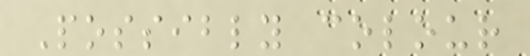Possibly colour
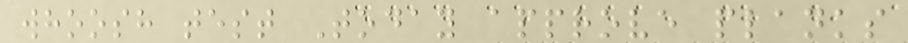whoosh test Today approve planks
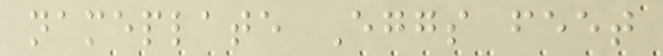nameplate Eggs feet
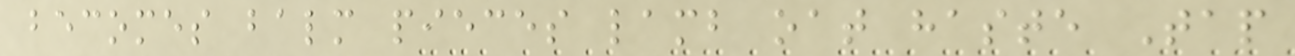becomes balm pieces lamb oat haste Tap
